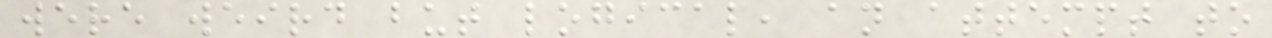were weird but logical, an attempt to
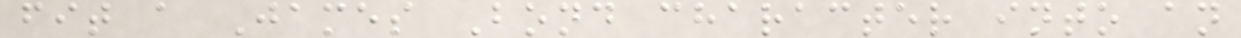fit a James Bond character into an
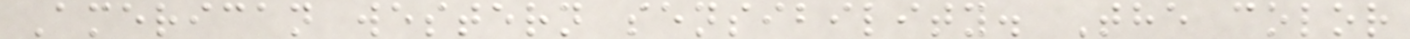American western sensibility. The color
